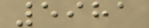5981
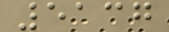5137
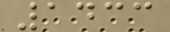1433
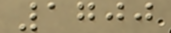1700
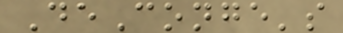DeConge's
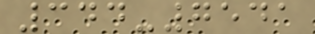344-7541
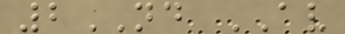2ND AV
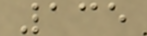135
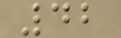42
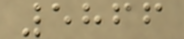5866
